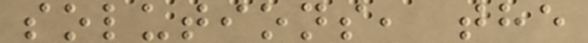solutions, the
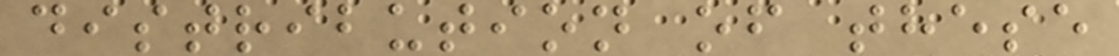distribution of these
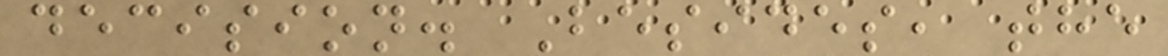decision. Besides, the
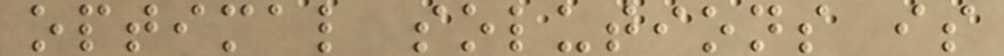optimal solutions is
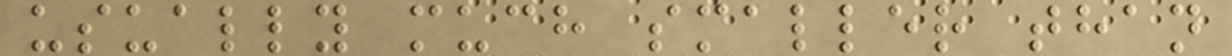usually much smaller than
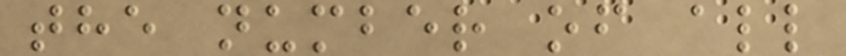the number of all
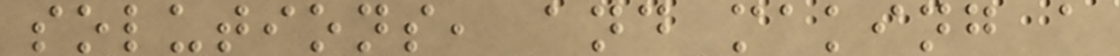solutions, and making a
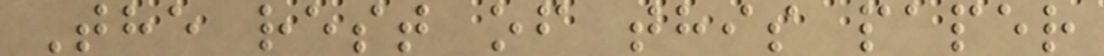The rest of this paper
